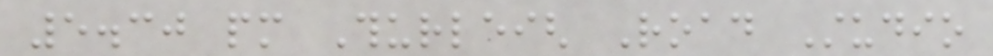5.30 pm Thurleigh Road Studio
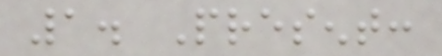1. Present:
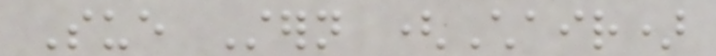Sue Stern (Chair)
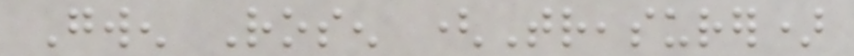Gwen Rosen (Treasurer)
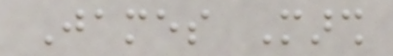James Marsh
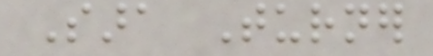Sara Turner
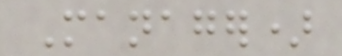Manager)
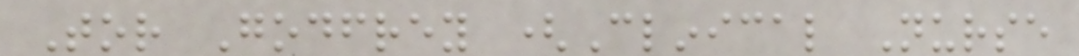Tor Godfrey (Clinical Nurse
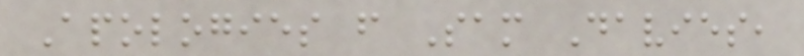Apologies from Sam Davies,
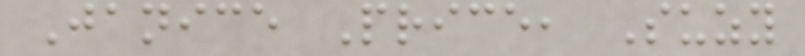Janice Price, Suzy
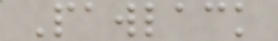Pawlack
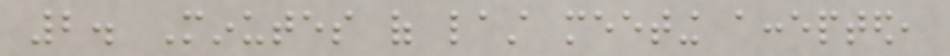2. Minutes of last meeting accepted,
